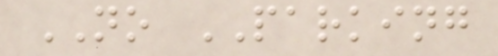NO PARKING
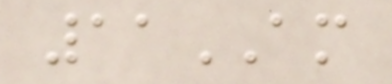11AM
